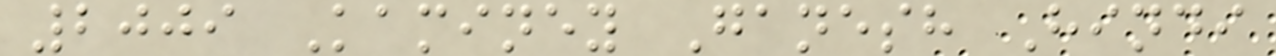2009 Kaminey Ganesh Hindi
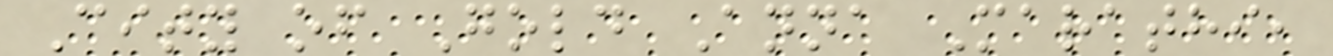City of Gold Anna Marathi,
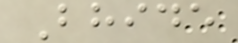Bhide
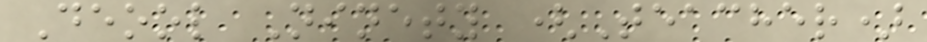Deool Ninety (Teacher)
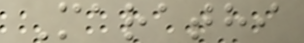Marathi
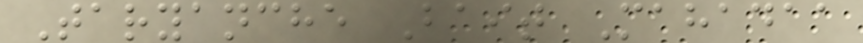Taryanche Bait Mahadaa
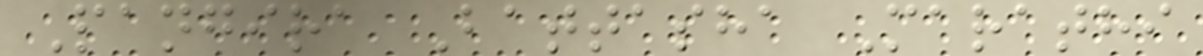Pangira Battasha Marathi
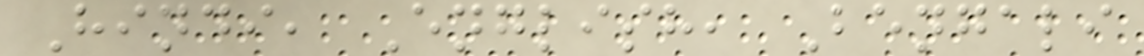Hindi, English, Bengali
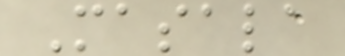Masala
